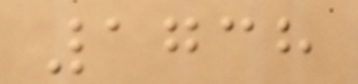1738
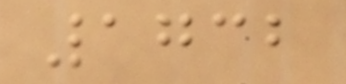1732
